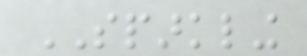SPARKLING
